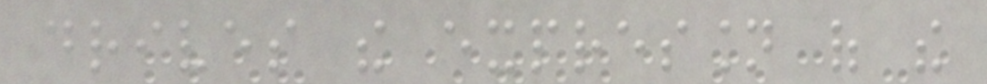drives the expression of the
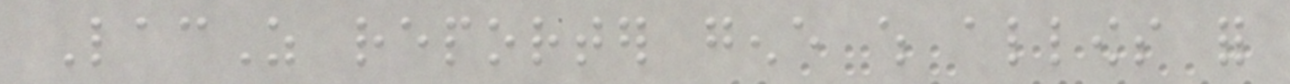LacZ reporter gene which allows for
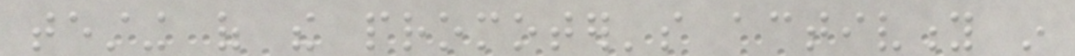testing of the promoter's activity in
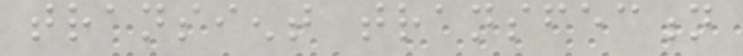transient transfection
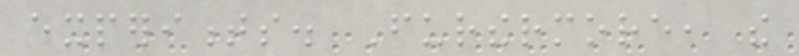experiments. Furthermore, the
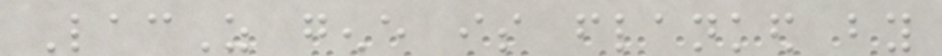LacZ gene is flanked by
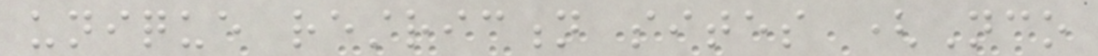unique restriction sites (Nco
